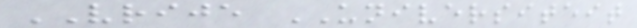VRIJE UNIVERSITEIT
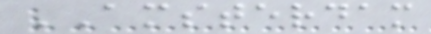AMSTERDAM
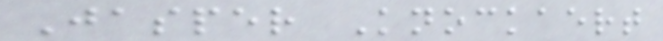Jasper Knockaert
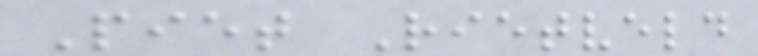Piet Rietveld
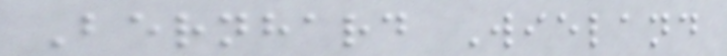Bernhard Wieland
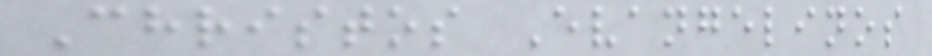Christos Evangelinos
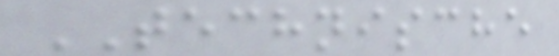TECHNISCHE
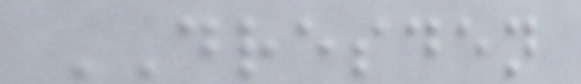DRESDEN
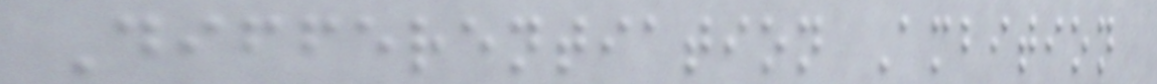Differentiation Ambition
